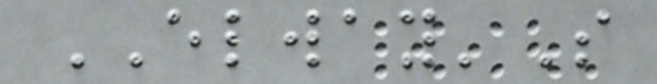ELWAY'S
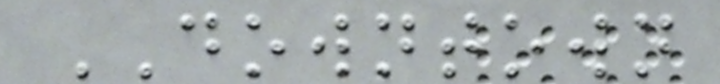DOWNTOWN
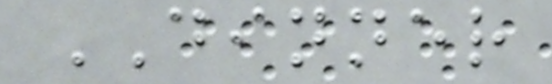DINNER
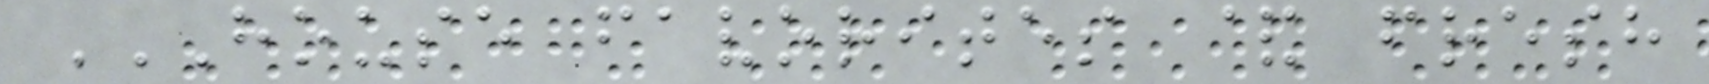HOUSE FAVORITES & FRESH
